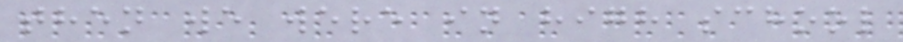then we were in high school
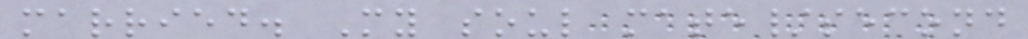married. My soul mate/second
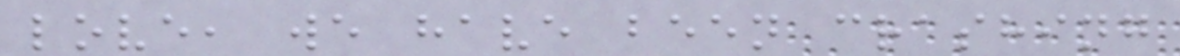love, we have been crashing
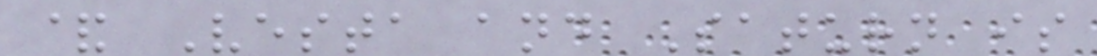& Vesta and Saturn is
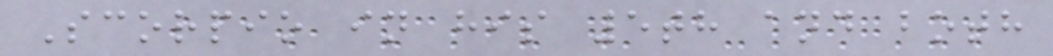Scorpio in his 5th and both
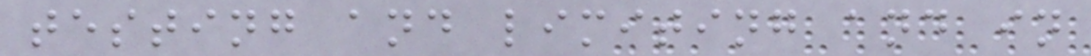testing and limiting and in
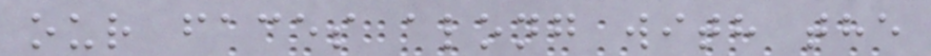our faces along with the
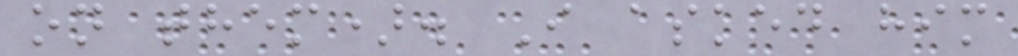on them). I asked him
